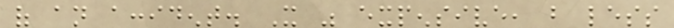of an accident. It was expensive, but less
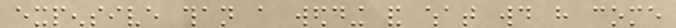expensive than a wedding and what would have come
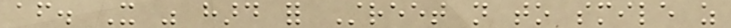after. It was hard for Street not to smile as
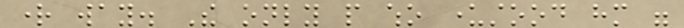right way. The only people who understood him were
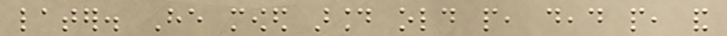later. He mowed around old people, dead people, and
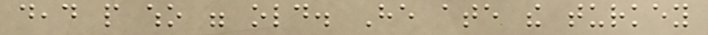dead people who were old. He ate the turkey
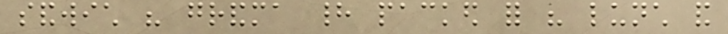sandwich his grandma had packed for his lunch and
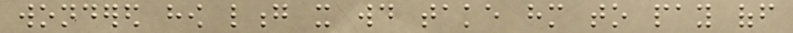wondered how long it would take him to pay off
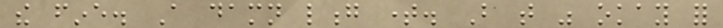the fine. A damn long time. But that was okay for
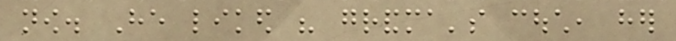now. He liked his grandma's couch, her
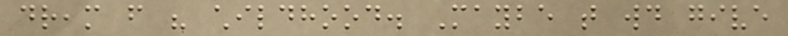dream from his childhood. Maybe that would give
